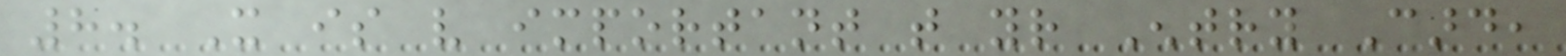8. It is very important that your Entry Card,
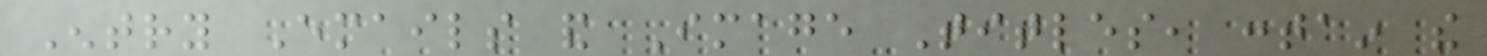Entry Emails and Image Titles, contain the
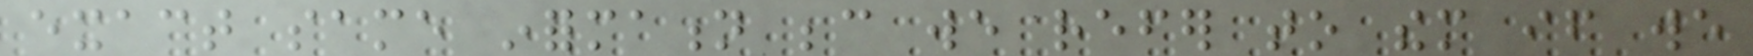exact same information because we refer to them if we
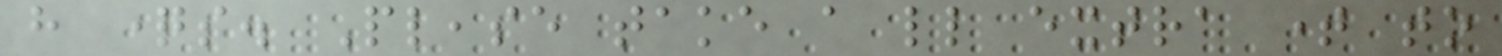have questions. Please take a little extra time to
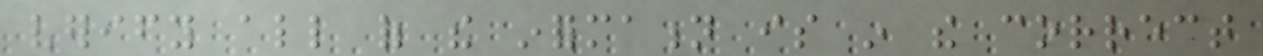verify all of the information is in the correct
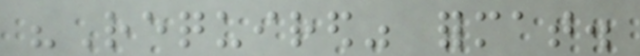"Required" format.
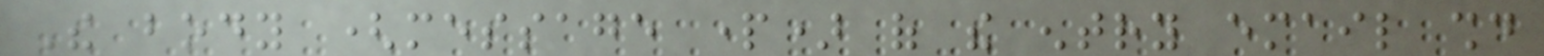The body (message part) of the entry email should
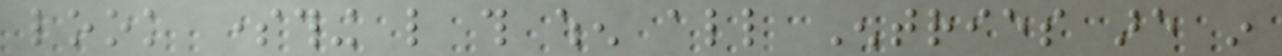look something like this when all Entries are in
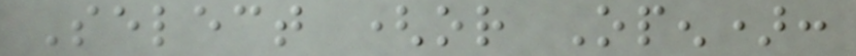Select (or Open):
